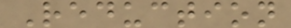Reduction
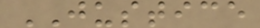JUSTICE
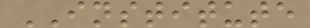INSTITUTE
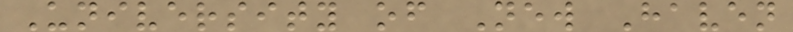University of New Haven
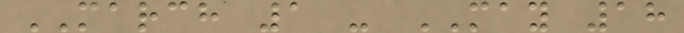MARCH 1 - MAY 18
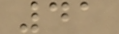41
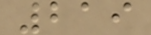219
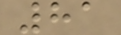81
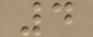4
